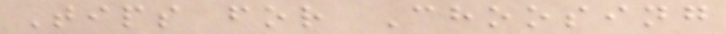Tips for Choosing
